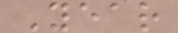Year
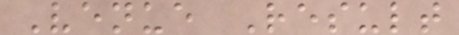Venue Result
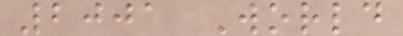2001 World
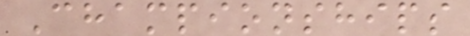Championships
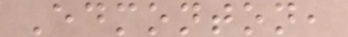Edmonton,
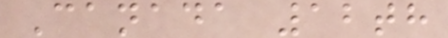Canada 12th
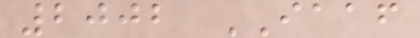2002 IAAF
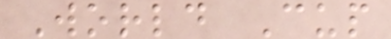World Cup
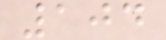104
